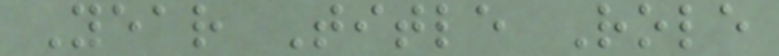Year Title Role
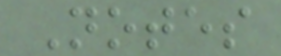Notes
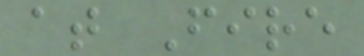at Fire
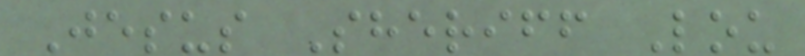Jesus Sheriff Lou
